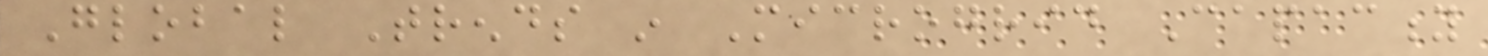Global Trends in Microgrid Capacity
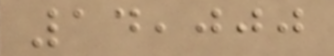14,000
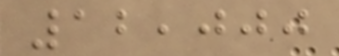12,000
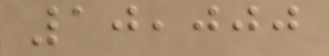10,000
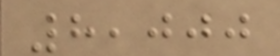8,000
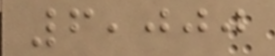6,000
